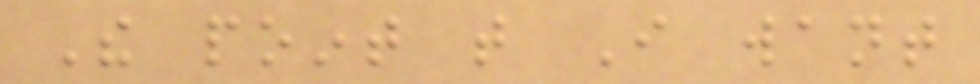The point that I want
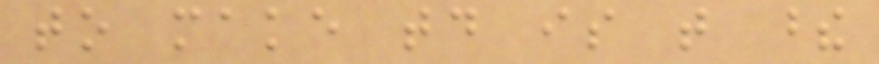to make today is that these
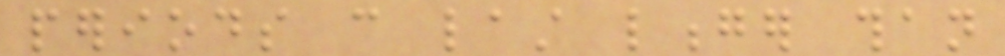periods can last longer than
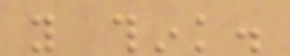you think.
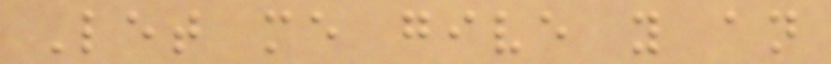Let me give you an
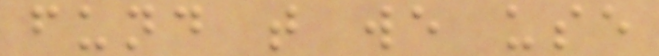fund that we use
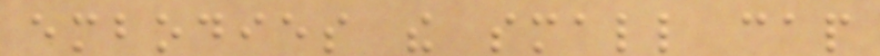embodies the small cap
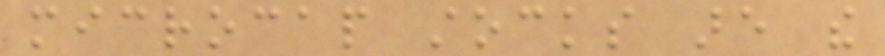microcap stocks are the
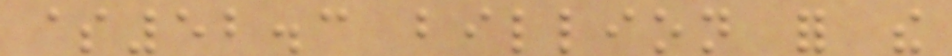$52.3 billion for the
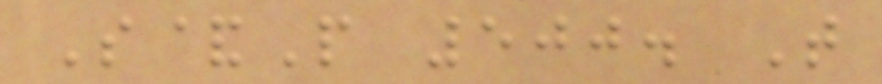S&P 500. That
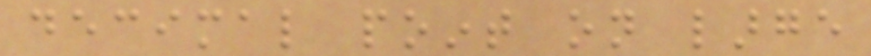decimal point on large
